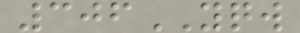306YQW
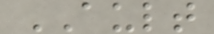AULT
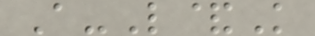A-L&K
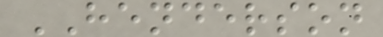HENDERSON
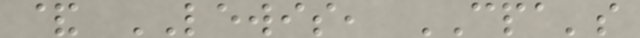& LEWIS, CPA's
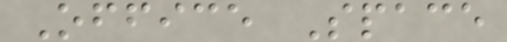Office Space
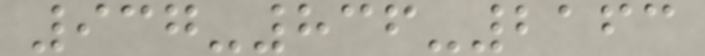937-836-2163
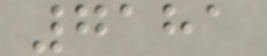7181
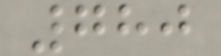780
